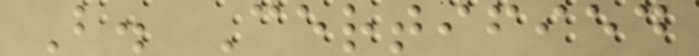B. Certified
